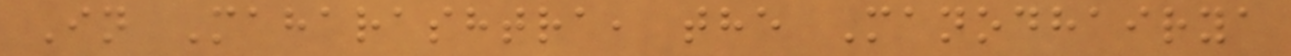In Maharashtra, the Manodhairya
